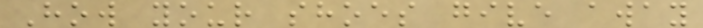How your shoes give away
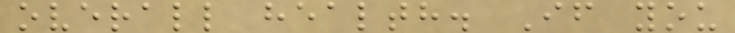overall health. If you
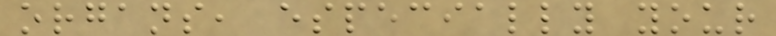organs, especially your
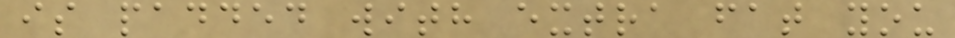is padded with extra fat you
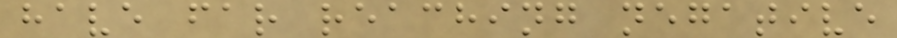have far reaching negative
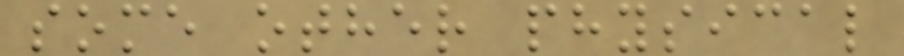some other physical
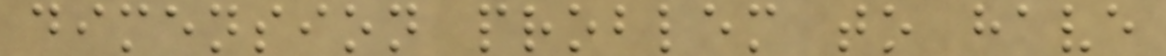dimension problem to have
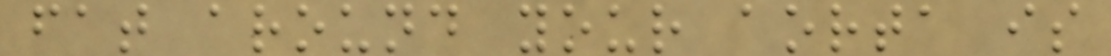fat around your aorta is
